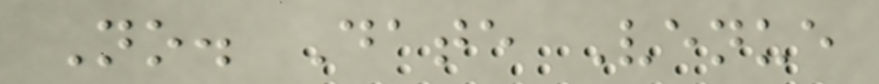No. Date Venue
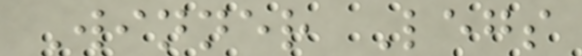Winner Legs
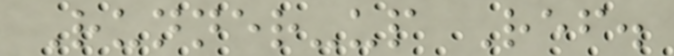Runner-up Ref.
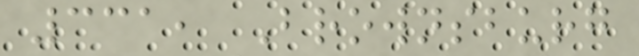331, Brownsburg
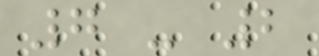7 - 2
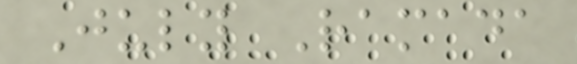July Ramada
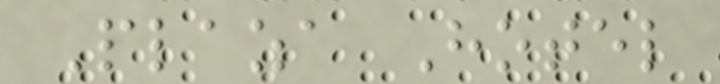Plaza Hotel
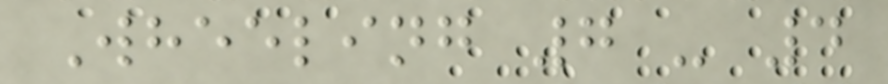Wheeling 7 - 4
